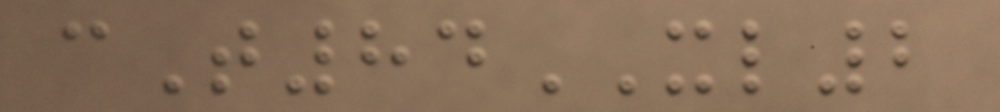cT84XL2
